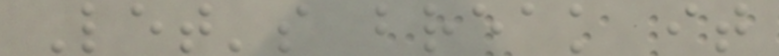Let's break it
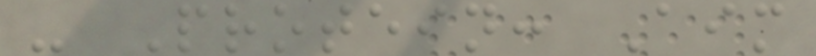- Protein: Aim
